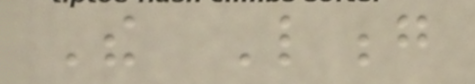The Long
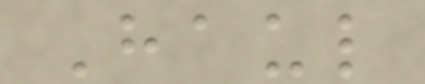Haul
